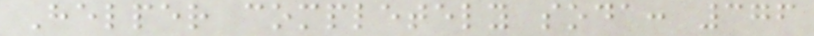Helper completely soda: 376
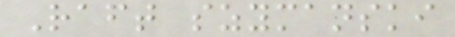Raft szymanski
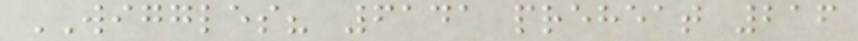WIGGLES? 6141 preheat 216
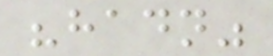"hadn"
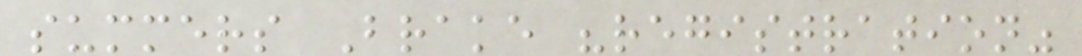summers Brake "registration"
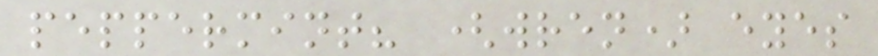peppermint? (wren) eyes
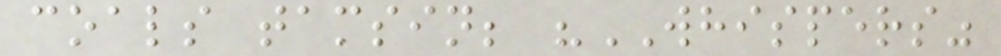coals tamsin; "WHISPERS"
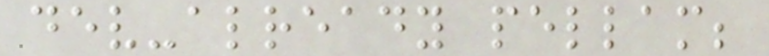dev-already pellam;
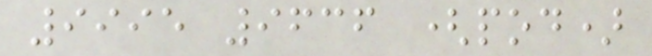9995 9636 (pod)
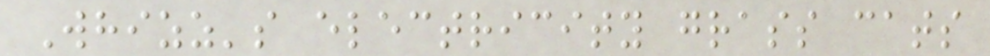Whizz's electricity grass cats
